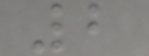2
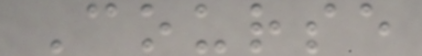Course
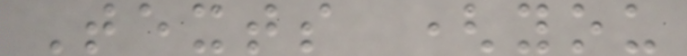Texts (you
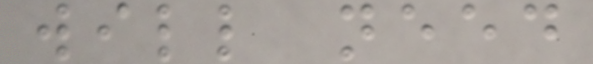will need
